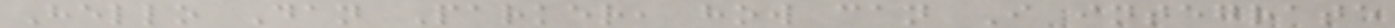Hello Dan Parker, how can I integrate
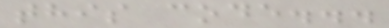this code...
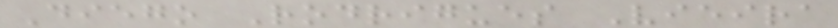Diego Rodrigues Vieira
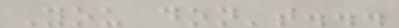You don't...
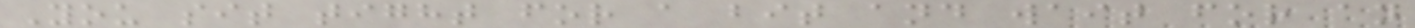You sit tight for a bit and wait for an
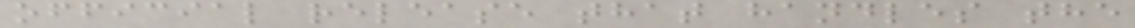official release that handles the
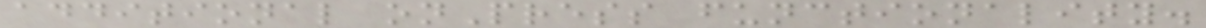additional onPress functionality.
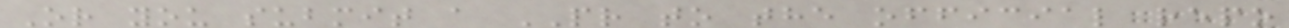Or you submit a PR to the official repo
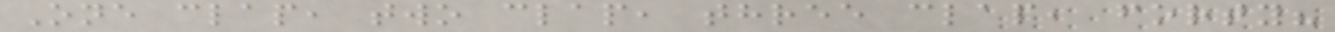One clap, two clap, three clap, forty?
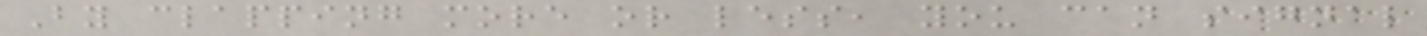By clapping more or less, you can signal
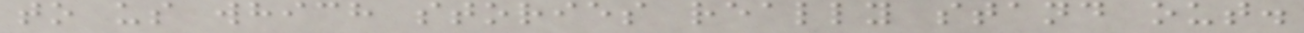to us which stories really stand out.
